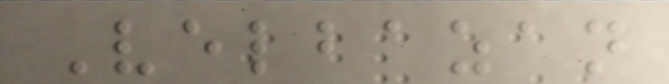Velbazan
